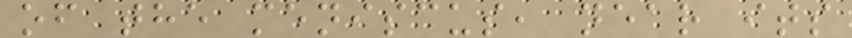of the meniscus, near its
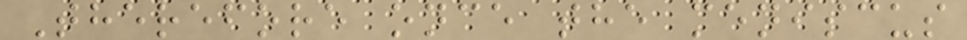Therefore once the meniscus
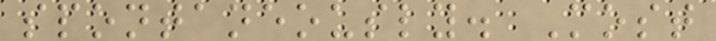spontaneously. Most
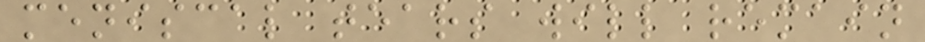meniscal tears will remain
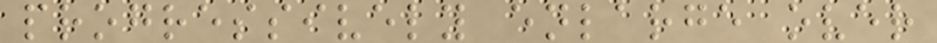progressively enlarge over
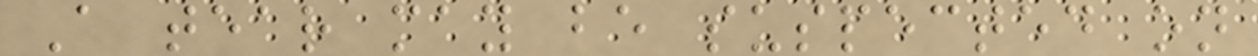A tear may be suspected on
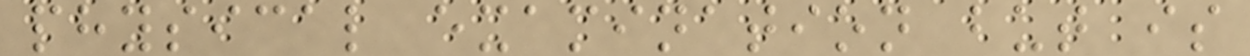physical examination but is
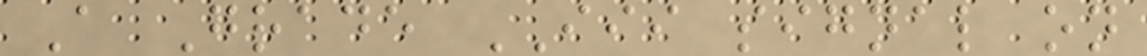A Grade III signal on
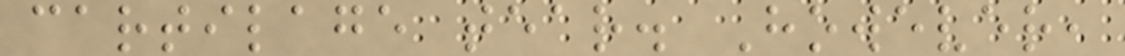cartilage tear. However,
